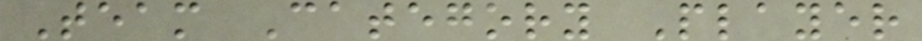Team Category Player
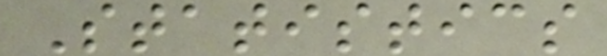Statistics
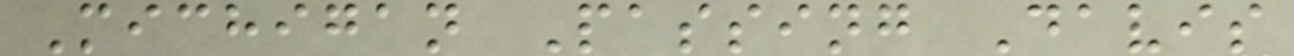Michigan Passing Davis
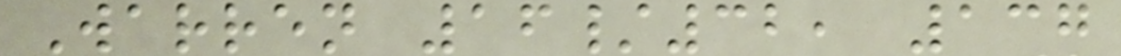Warren 16/32, 137
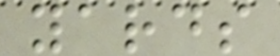yards
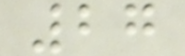27
